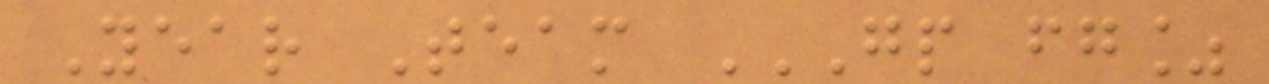Year Team GP FG%
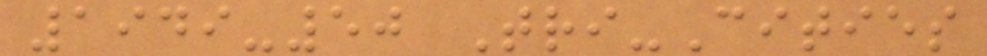1949-50 Tri-Cities
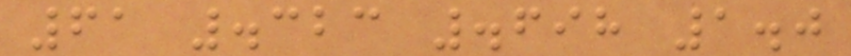61 .323 .698 1.0
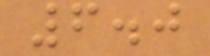6.0
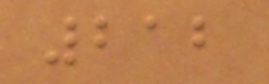212
